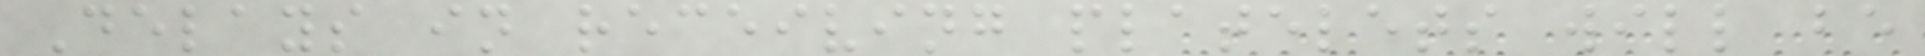Delays in receiving platelets will be
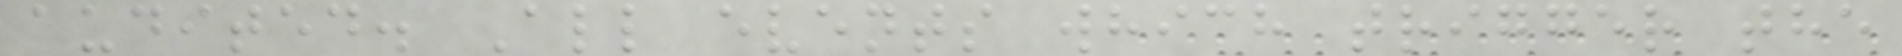audited. All events which trigger the
